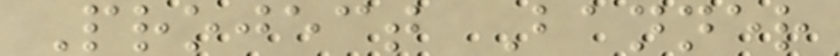Project Banner
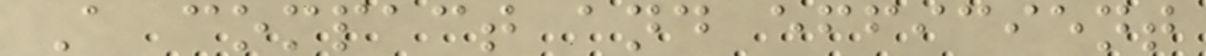A compact and efficient
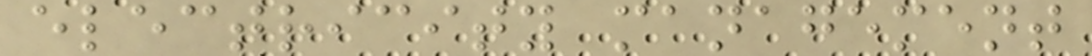electricity management
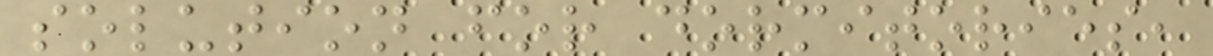solution for dormitories,
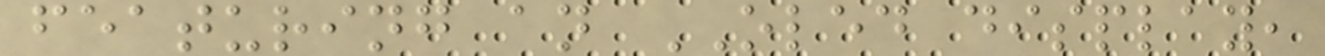featuring an OLED display,
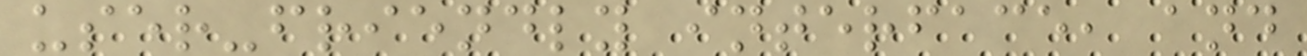user-friendly interface, and
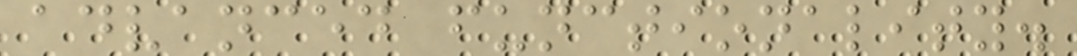advanced functionality.
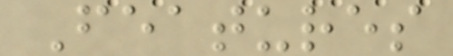Features
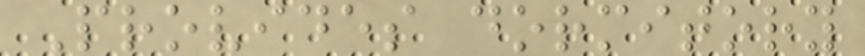Provides dormitory
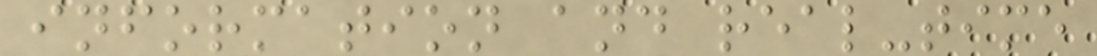information and real-time
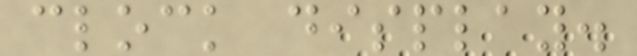clock display.
